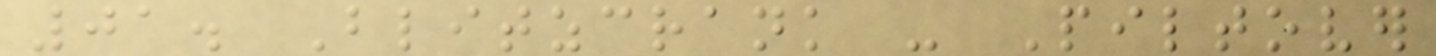01. Blitzcrank - Piltover
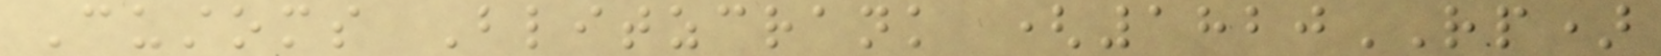Customs Blitzcrank (1820RP)
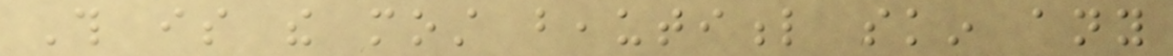This is the most beautiful skin any
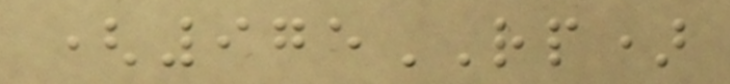(975RP)
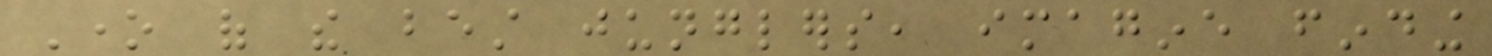One of the best junglers, imagine finding
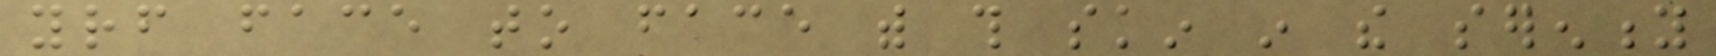yourself face to face with this skin in the serenity
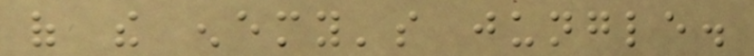of the enemy's jungle.
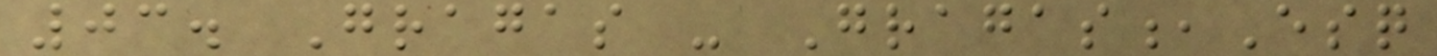03. Gragas - Gragas,Esq
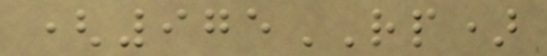(975RP)
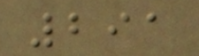291
